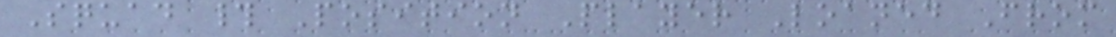Squad # Position Player Loaned From
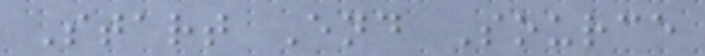Start End Source
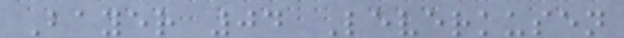Bayer 04 Leverkusen
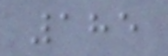185
